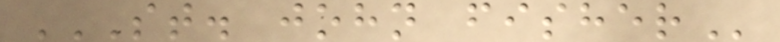ST. JOHN FISHER
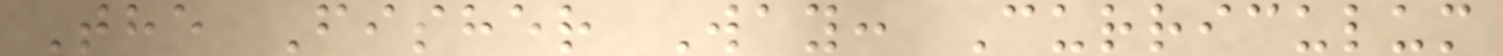The Fisher Way: Curriculum
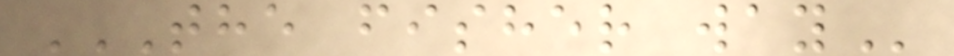THE FISHER WAY
